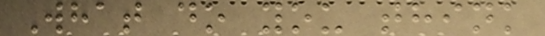What do you think
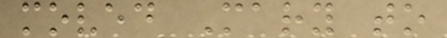moved Mary to
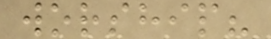worship?
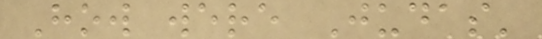How were Judas'
